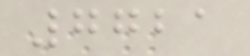7721
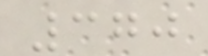370
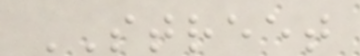STREET
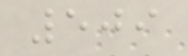509
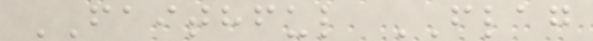FAITHFUL FLAG
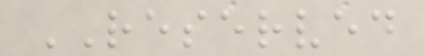RESERVED
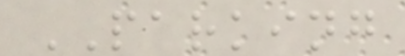PARKING
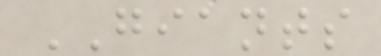GIANTS
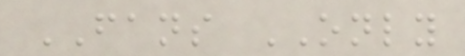FANS ONLY
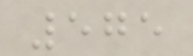575
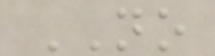NO
